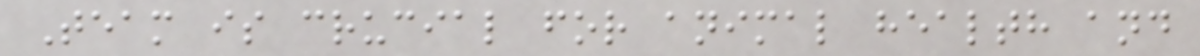Team is crucial for animal health and
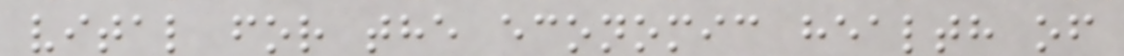vital for the economic health of
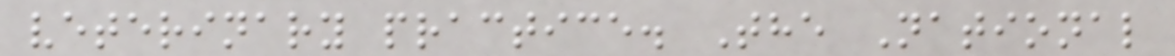veterinary practice. The National
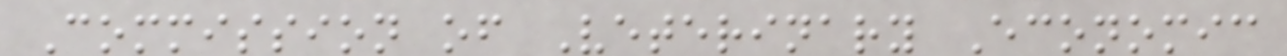Commission of Veterinary Economic
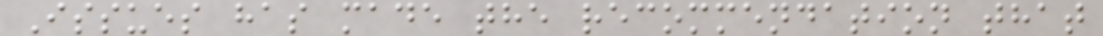Issues has made the recommendation that
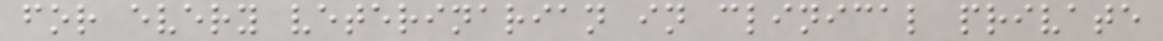for every veterinarian in clinical private
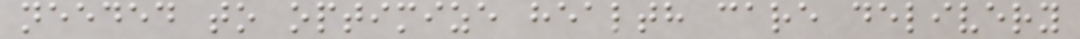needed to optimize health care delivery
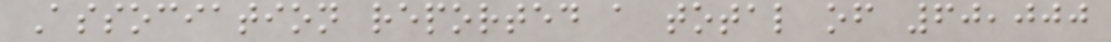Association reported a total of 60,000
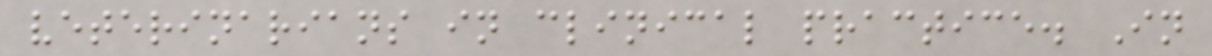veterinarians in clinical practice. In
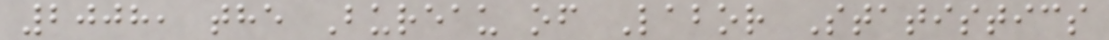2008, the Bureau of Labor Statistics
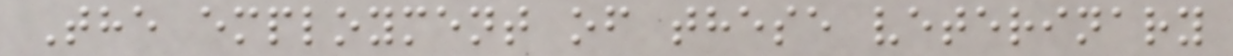The employment of these veterinary
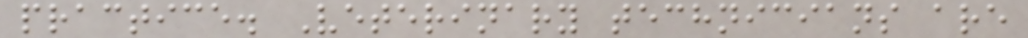practice. Veterinary technicians are
